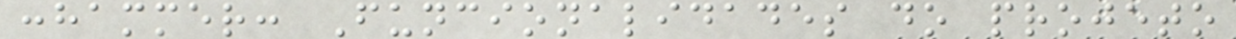:hammer: Funcionalidades do projeto
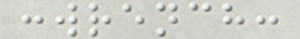:wrench:
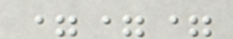===
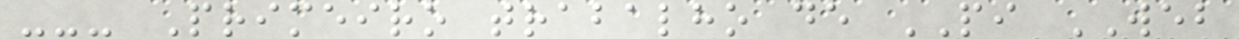--- Primeiro trabalho de PI WEB
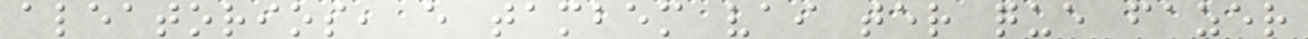aleatorios, e tambem vai ter que fazer
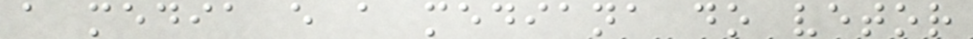a media e a mediana do vetor
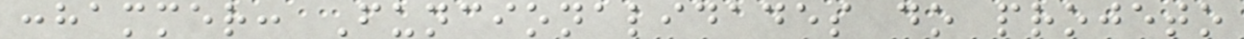:hammer: Funcionalidades do projeto
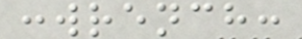:wrench:
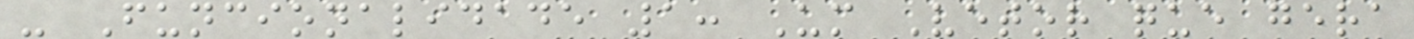- Funcionalidade 1: Um Vetor que gera
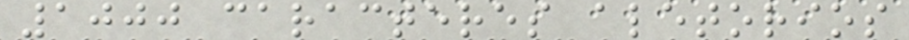1000 caracteres aletorios
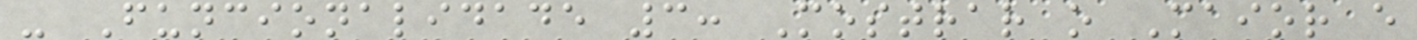- Funcionalidade 3: Mostrar o Maior e
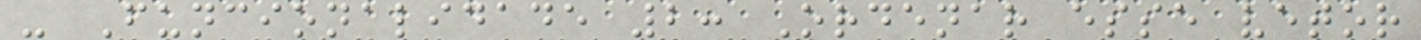- Funcionalidade 2: Ordenar esse vetor
